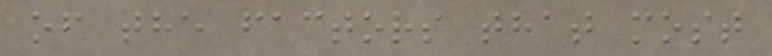of the factors that most
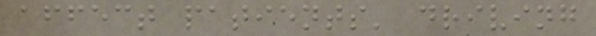affect patients' driving
